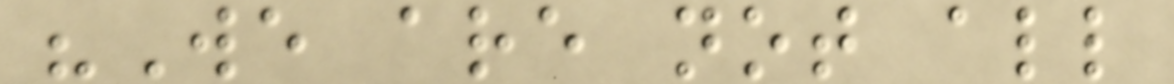"We are not all
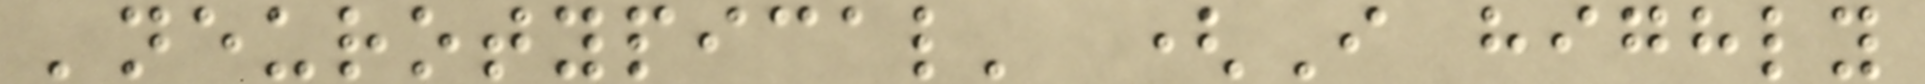'neurotypical' (I highly
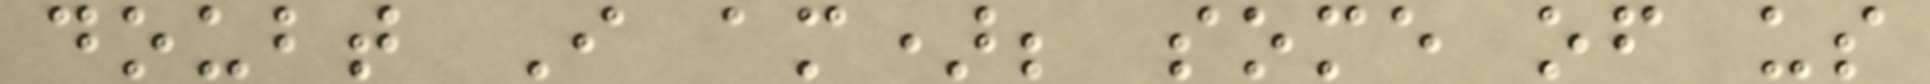doubt I am); some of us
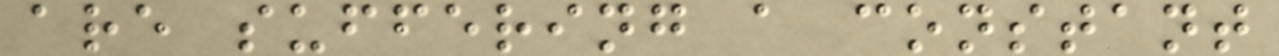are suffering a constant
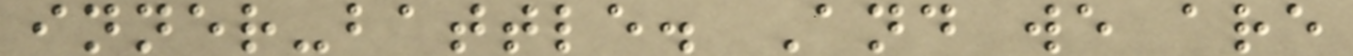inner-battle. And we are
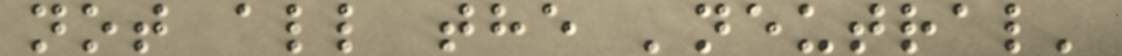not all the 'neutral'
